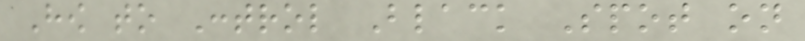How to Control Black Spot on
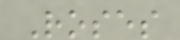Roses
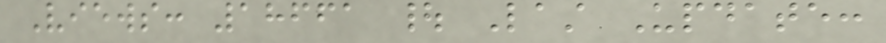Views: 18661 | Last Update:
